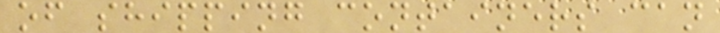of shipping containers can
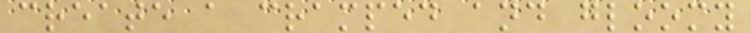create a cramped and gloomy
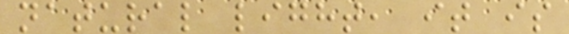natural light, it is
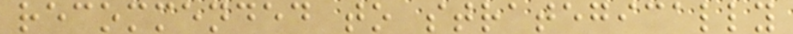recommended to strategically
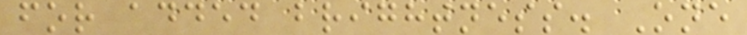for added brightness. One
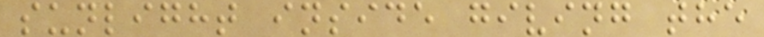sunlight inside giving the
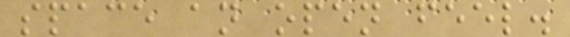space an open feel.
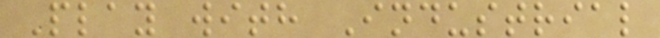Play with Industrial
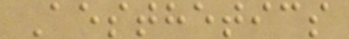Aesthetics
